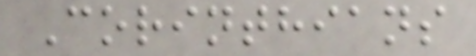Corinthians
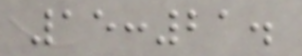15:21.
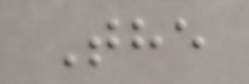The
